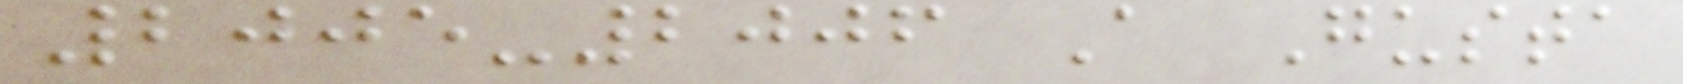2005-2006 A Gusta
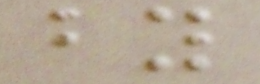by
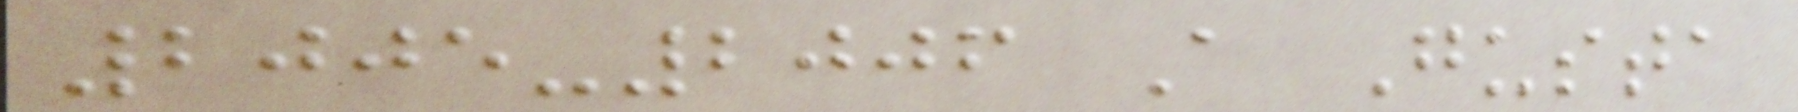2005-2006 A Gusta
